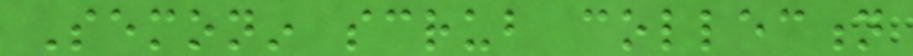Semonin scrub collection
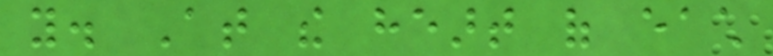you. At the heart of each
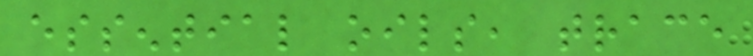essential oils, trace
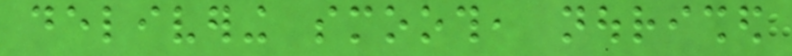delivering smooth, nourished
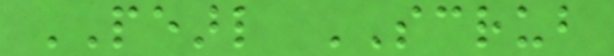PEARL SCRUB
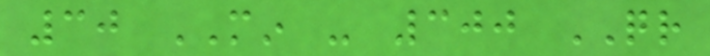30 MIN - 300 QR
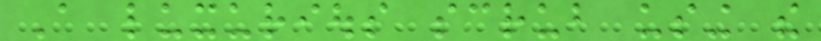A luxurious scrub using the
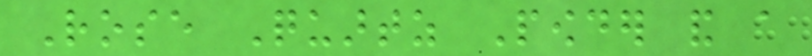Rose Quartz Powder and a
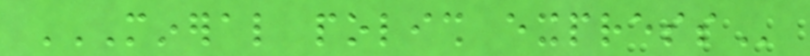MINERAL POLISH EXPRESS
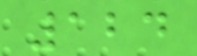124
